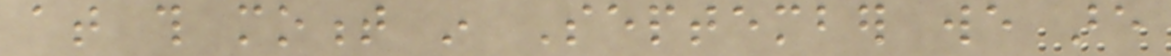at this moment in September we are
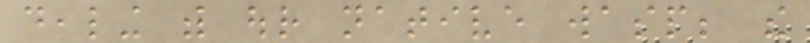dealing with our native wasp; the
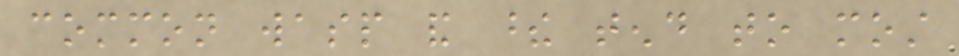common wasp and these tend to most
